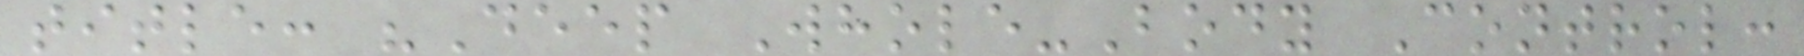title: "Deep Whole-Body Control:
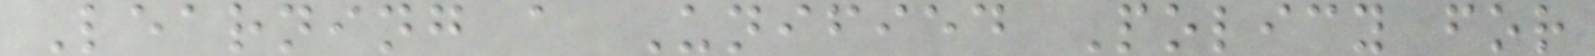Learning a Unified Policy for
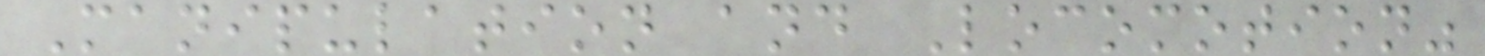Manipulation and Locomotion"
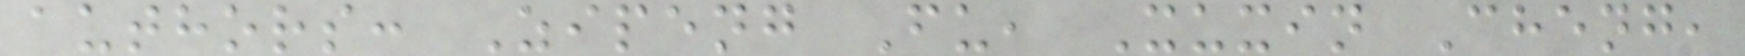authors: Zipeng Fu, Xuxin Cheng,
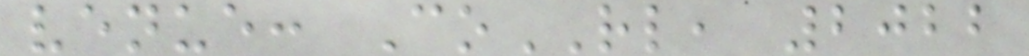venue: CoRL, 2022
